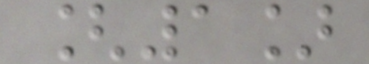[1]
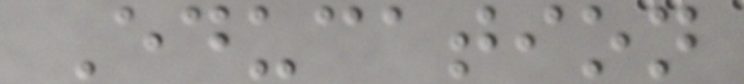Education
